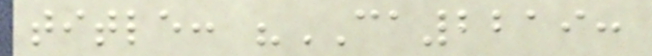title: "CA2219:
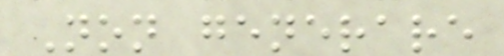Non generare
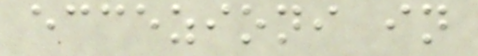eccezioni in
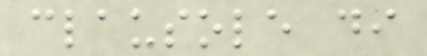clausole di
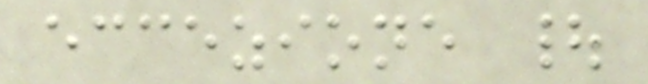eccezione |
